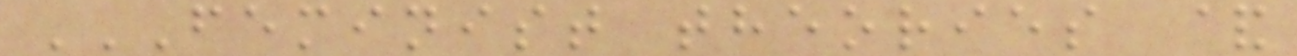FEMINIST THEORIES &
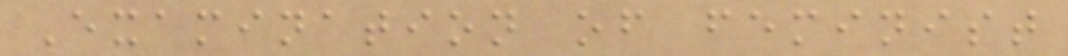Examination of feminist
